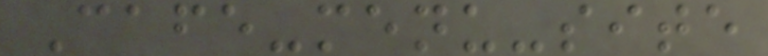Cafe-menu-site
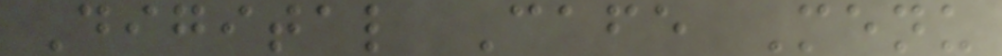Digital Cafe Menu
